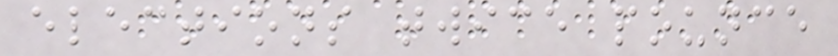elections twice pounce
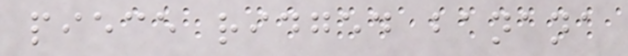piece ridged banana
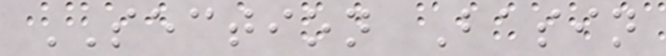SECTION Basin
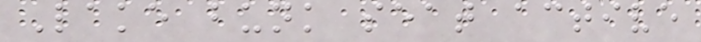Lake bunk seat active
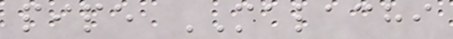pipe MALACHI
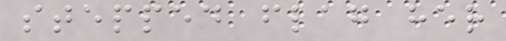stepped flag her
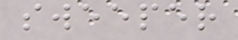sweeper
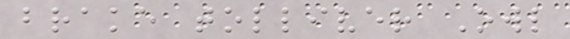brake tolliver Owl
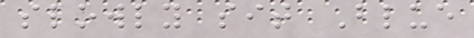slowly sit Blue
